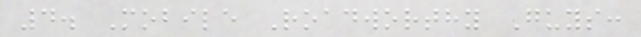4. Mobile Roadworthy Guys:
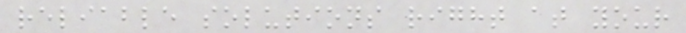reliable solutions right at your
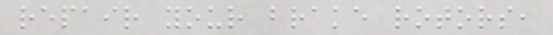repair your brake rotors,
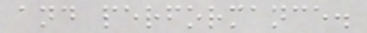and performance.
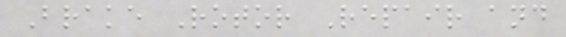Brake Rotor Repair and
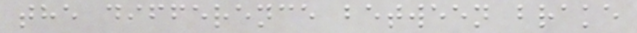the difference between brake
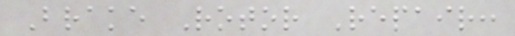Brake Rotor Repair:
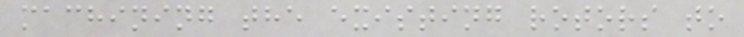machining the existing rotors to
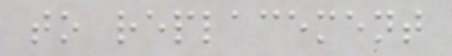to replacement
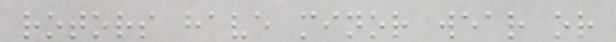rotors have minor wear or
